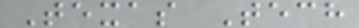Texas Tech
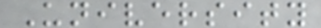University
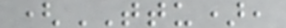(TTU),
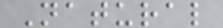Natural
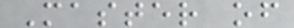Master of
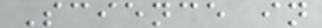Science in
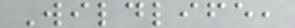Wildlife,
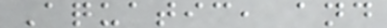Aquatic, and
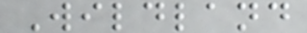Wildland
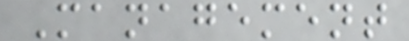Management
